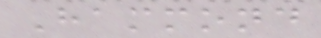Hammond
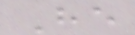He
